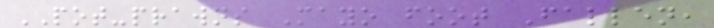POT-prawns Mayo foot Fallen,
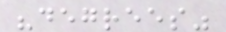"degrees"
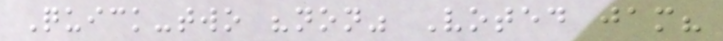Quick-two "non" Voted jam?
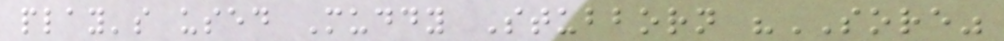play's used Muddy Stubborn "SORE"
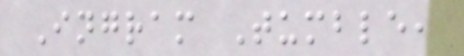Ingram Tumble,
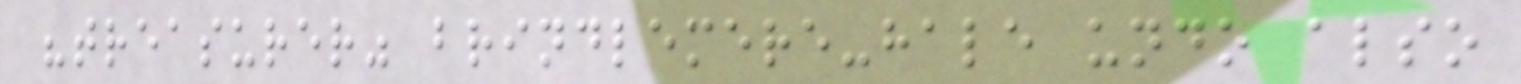"treasurer" brindlemere-hale undo also
